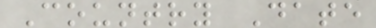Country Date
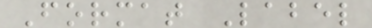Format Label
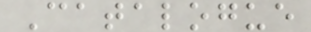Catalogue
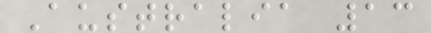Australia 13
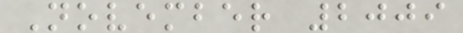November 2009
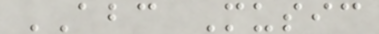ABC Music
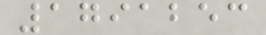1791253
